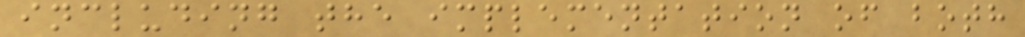including the implementation of both
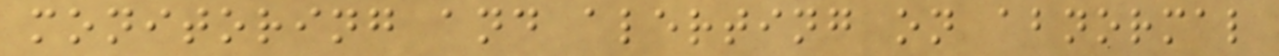monitoring and alerting on abnormal
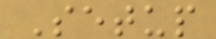Setup
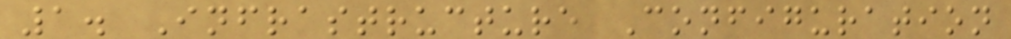1. Infrastructure Configuration
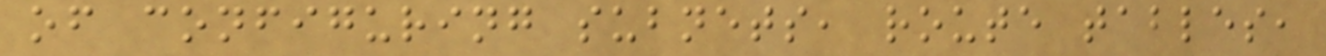of configuring subnets, route tables,
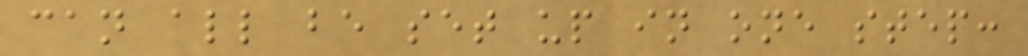can all be set up in one step:
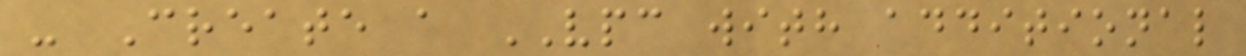- Create a VPC with additional
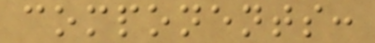components:
